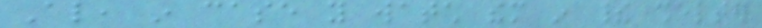Also, in case you watch them in their shelter
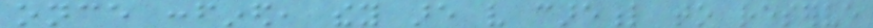once confined, they are very careful to reserve
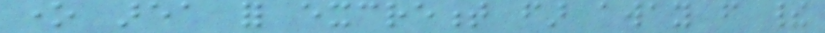one area for excrement far away from their
